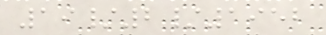19/2/1952
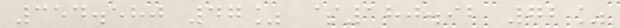354.580 47% $180.92 72%
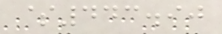$443.90
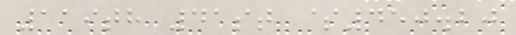119th 41st $450.20
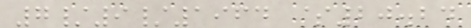7/9/1964 $20.24
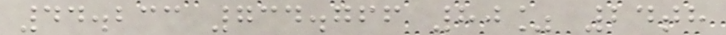44.233 734.766 80% 24th
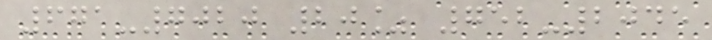671-7020 20% 752-2045
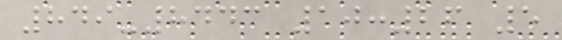849-8443 10:26 5
